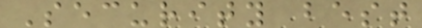Security best
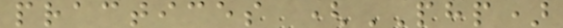practices (PHP)
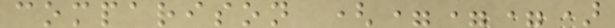comparison (===)
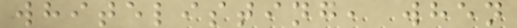whitelisting, when
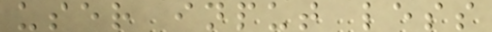user input less
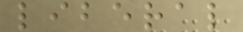liberal
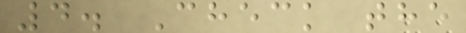4. Check the
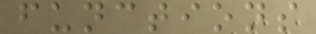functions
